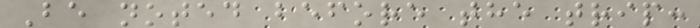Be noted before the trip:
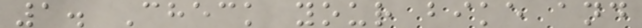1. Check your bike and
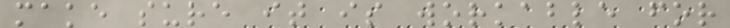make sure it is workable for
